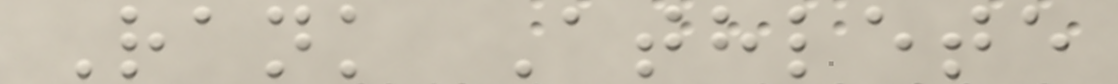Rank Athlete
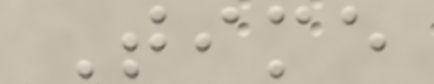Time
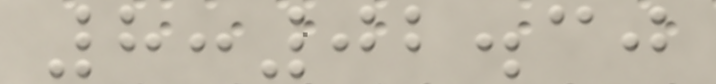8:02.30
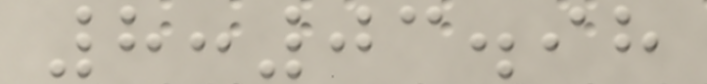8:03.98
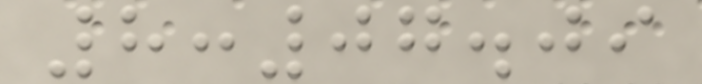8:07.09
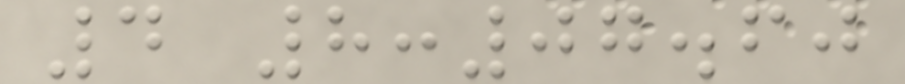4 8:07.60
